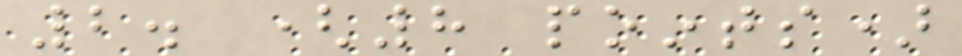2. (8 points)
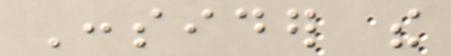Consider the
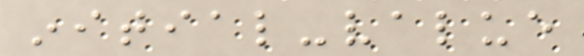initial-value
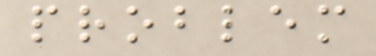problem
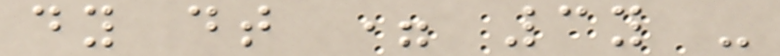dy dt = 3y -
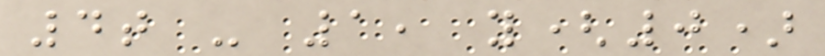4t - 1, y(0)
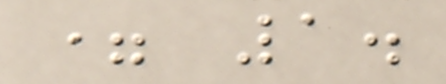= 1.
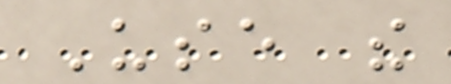Use the
